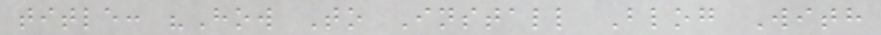title: "How To Install Blog With
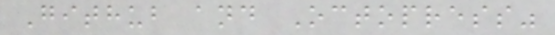Github and Octopress"
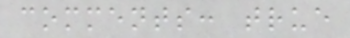comments: true
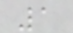1
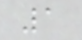1
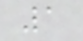1
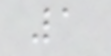1
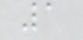1
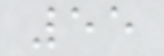55
